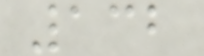132
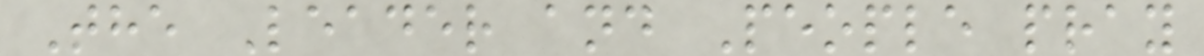The Leader and People pray
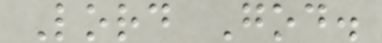Lord God.
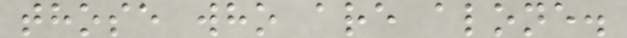those who are alone.
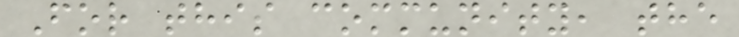For this community, the
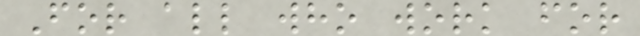For all who work for
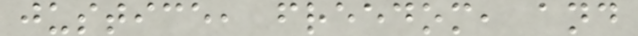justice, freedom, and
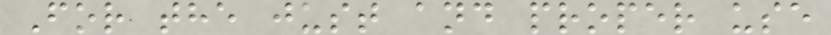For the just and proper use
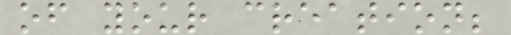of your creation;
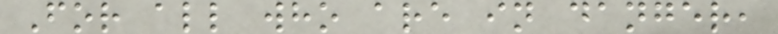For all who are in danger,
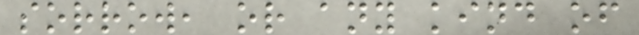sorrow, or any kind of
